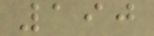190
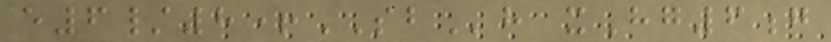e6/8+SBh xHg6g
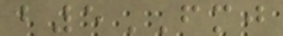b5FMJ
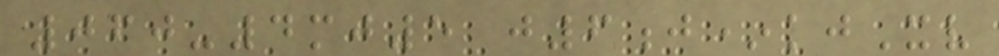060-4mj5 j6j*kjXv
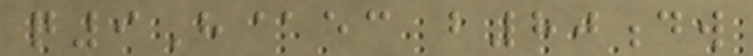q9H@ec b80dw
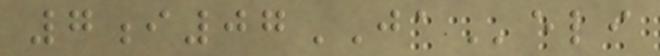7i07JAeli
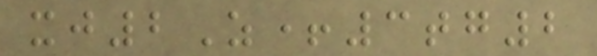xj2Z+3tg2
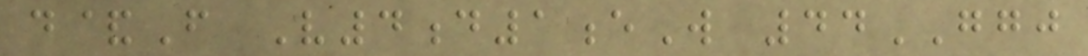d&F V4d1eW 44GGJ
